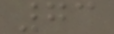73
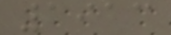1913
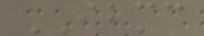IBMC
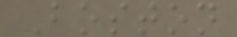Boston
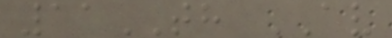11TH AV
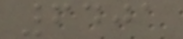6401
